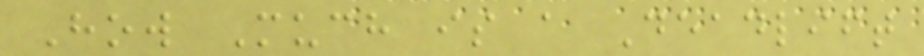How Much is a Deadlift
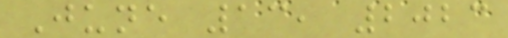June 13, 2023
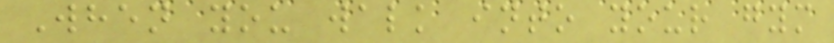When you walk into your gym
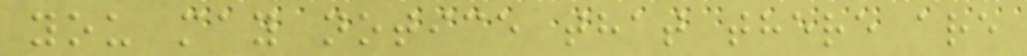you may notice that there are
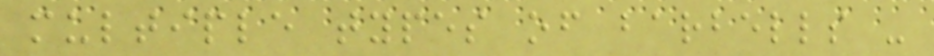multiple types of barbells -
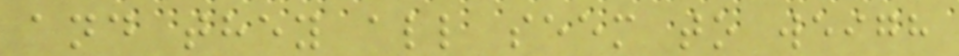and they all seem to weigh
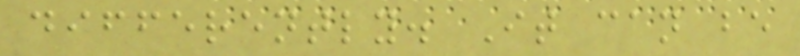differently. It can be
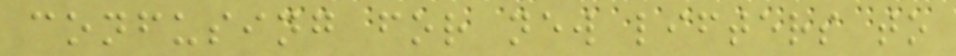confusing for new lifters to
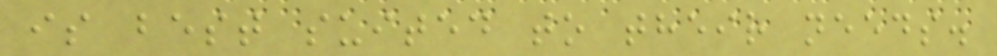is best suited to their needs.
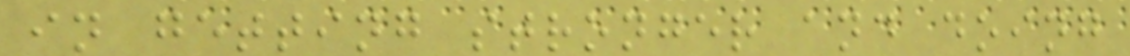in getting stronger and doing
